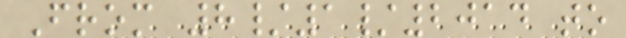From 8/1/2014 to
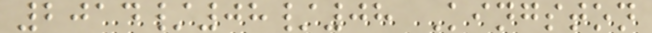2014/08/08 Kingston
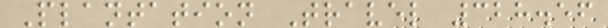Plantation Travel 328.56
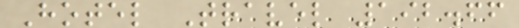Hotel Travel 192.66
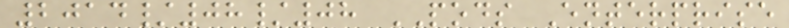2014/08/08 PODS Enterprise
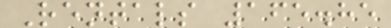Rentals 165.85
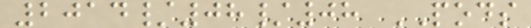2014/08/08 PODS
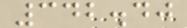342.40
